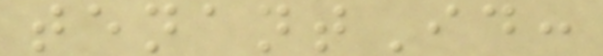tenantId:
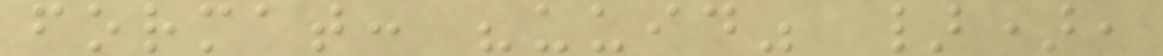format: "uuid" }),
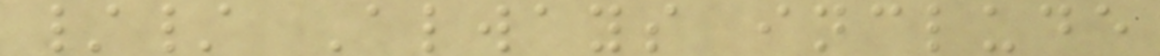// Always include
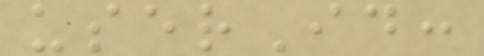userId:
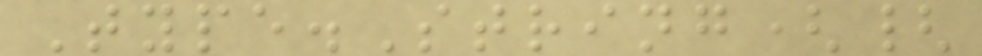Type.String({
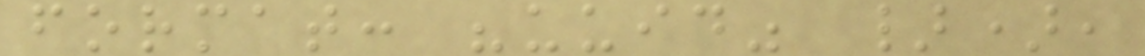format: "uuid" }),
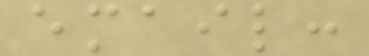email:
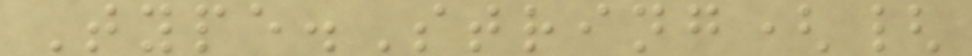Type.String({
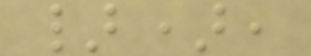}),
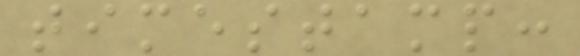timestamp:
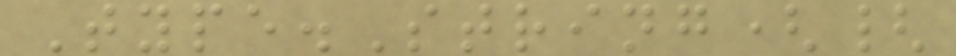Type.String({
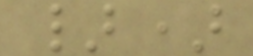})
